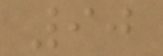90
